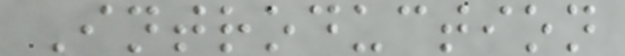Introduction
